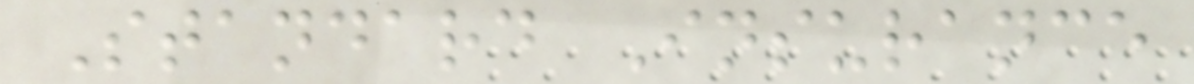Standard Insurance
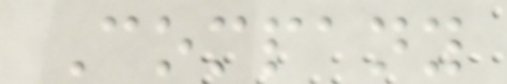Company
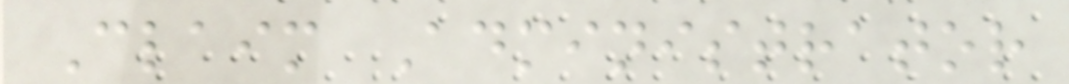Claim Administrator
